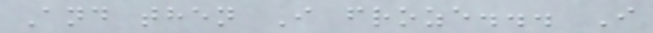And then I froze... I
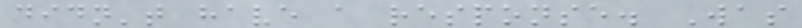didn't have a response. Was
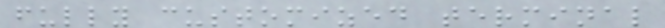fully customized terminal
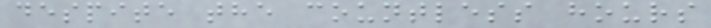despite the countless hours
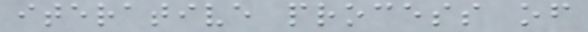iterative process of
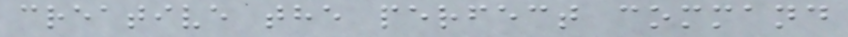creative the perfect command
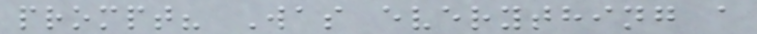prompt? Was everything a
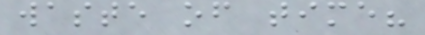waste of time?
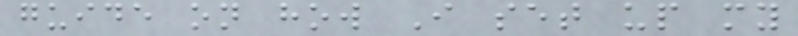guide on how I set up my
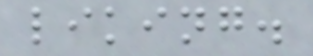liking.
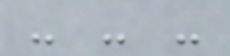- - -
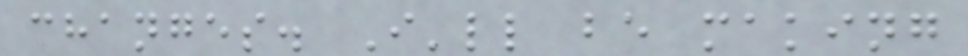changes. I'll be making
